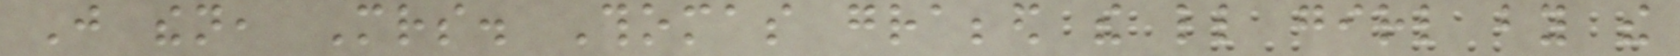Just then, Mrs. Thomas grabbed the little girl by the
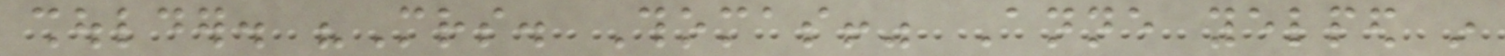shoulder. "Mrs. Thomas!" Anne yelped in
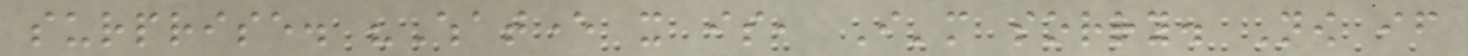surprise. "Whatever it is, I'm sorry. Now if
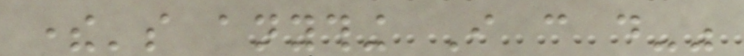there's anything I can do-"
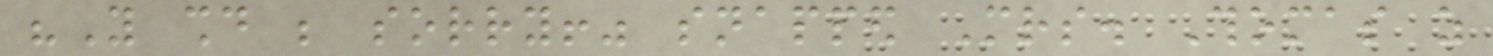"You should be sorry!" snapped Mrs. Thomas as
